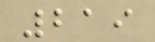219
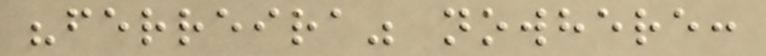"ferreira" nowhere:
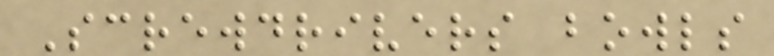Screwdrivers bowls
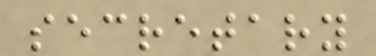secretary
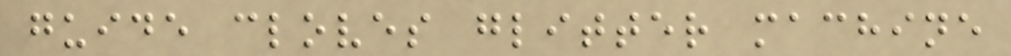guide cloves glitter machine
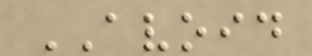AVOID
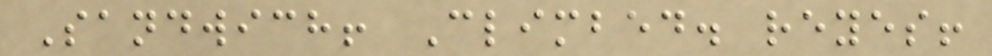Sandwich! Climbed. reyes!
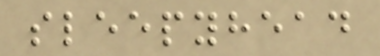sleepyhead
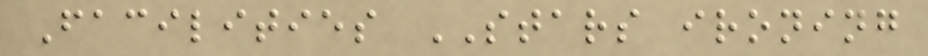Facilities STARS ironing
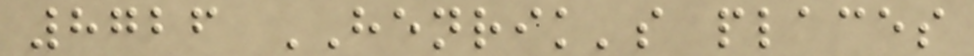8726 HENRIK's places
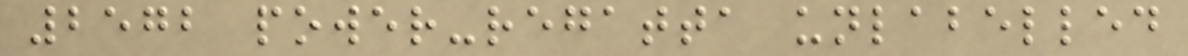2572 power-regatta unlabelled
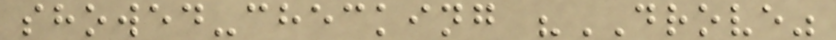showed-checking "DROVE"
